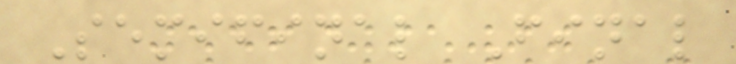Semifinal Final
